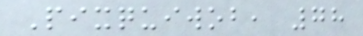Pixquiwob, 78
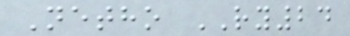Netho RY24
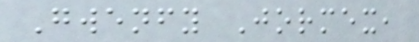Gwenfy Jormex,
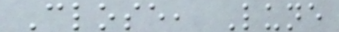Close, Lune
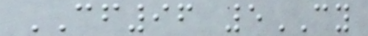CF96 5CY
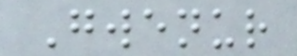Gwenur
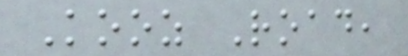Kooz Road,
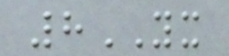8YX
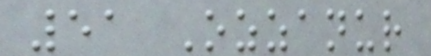51 Ozzanur
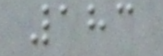183
